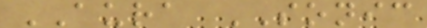AURA SONIC
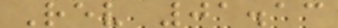Rev 01.13
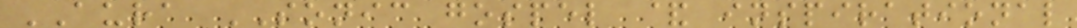AURA SONIC gospel & inspirational
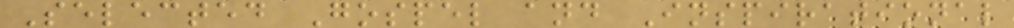Selected Gospel and Inspirational
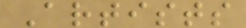Artists
